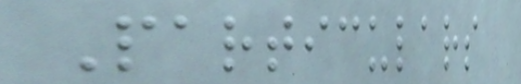Particulars
